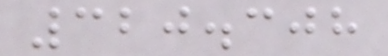320.308
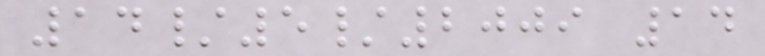14/5/2009 14
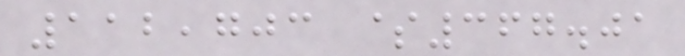112,703 $367.01
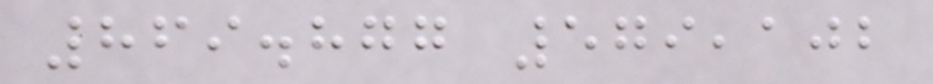869.877 579,102
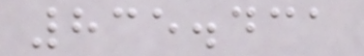835.431
